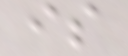is
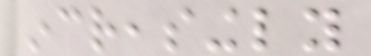increasingly
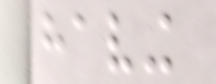having
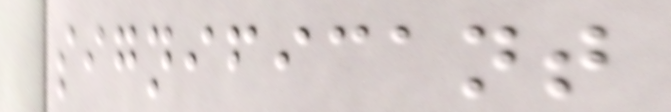significant
